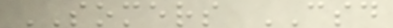SOMERS CSD
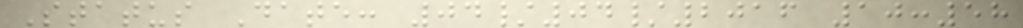Status Date: 04/04/2016 10:58
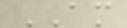AM
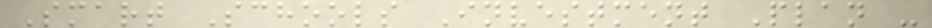Smart Schools Investment Plan -
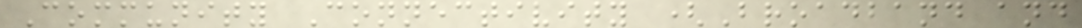Community Connectivity (Broadband and
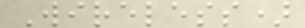Wireless)
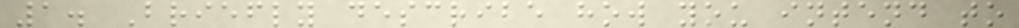1. Briefly describe how you intend to
